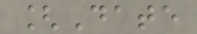[Date
